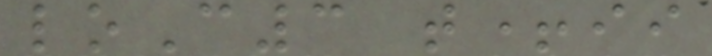loC3 t+ii
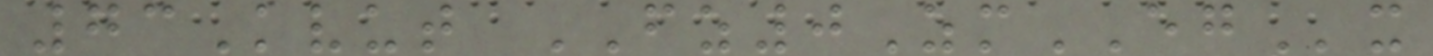73Kvut FZ0ZmEGx
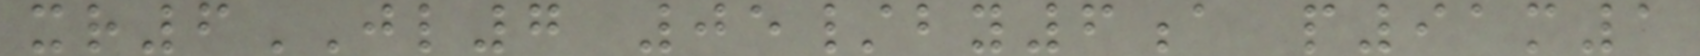xr6JL7 05/by6a p91m1
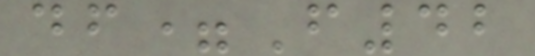df=F42
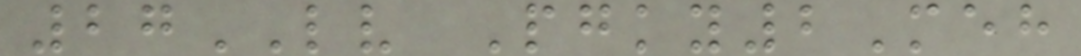27LV Pgky2Meh
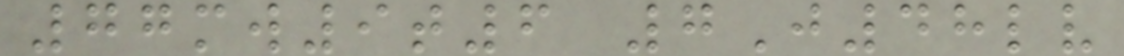77mw9t6 7J48lv
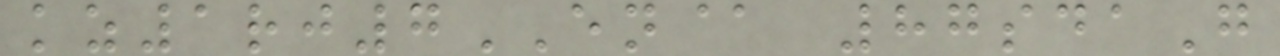kz1rj7EN@ 87sdaG
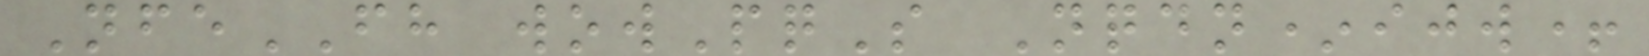NfeFH wowPqS Nqdn*ijw+
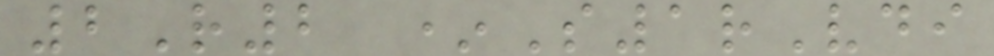2R2 *S1rVdi
